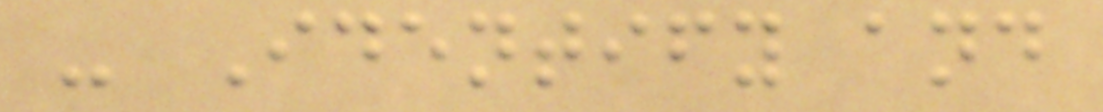- Identify and
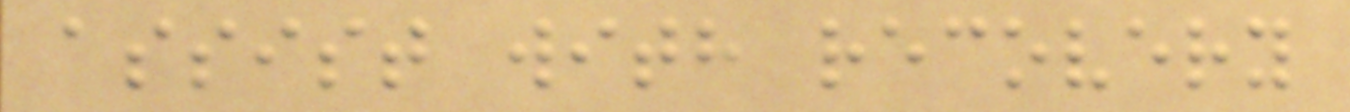assist with recovery
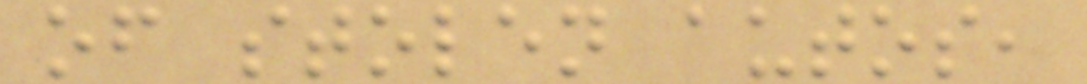of stolen autos,
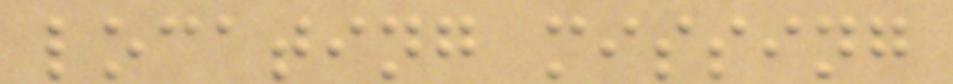locating missing
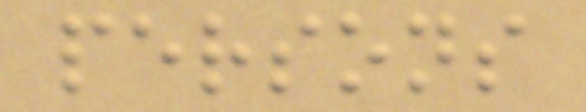persons
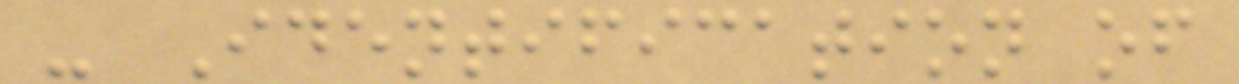- Identification of
